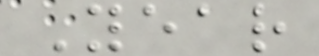Year
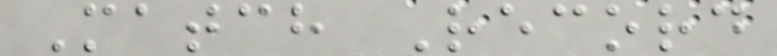Match Record
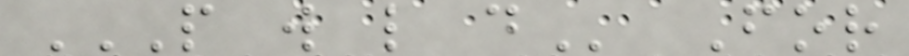P W L D For
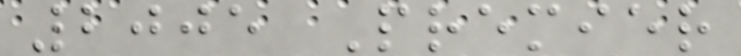2005 Premier
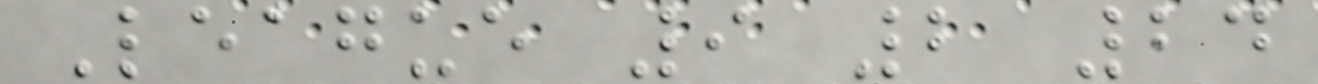League 9 2 24
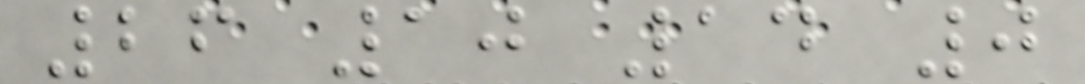26 10 14 0
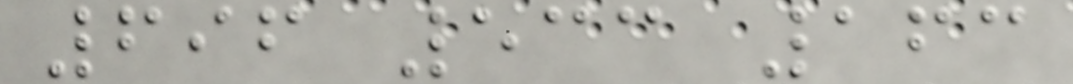696 533 163
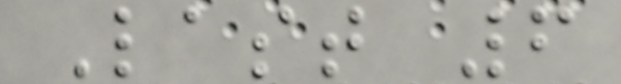Last 6
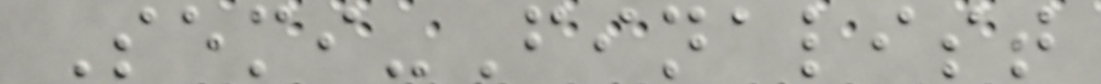Semi-Finalist
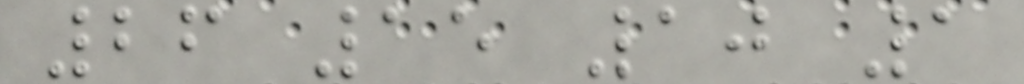26 15 10 1
